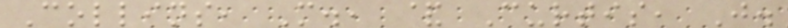Collins, M., & Curtis, J.
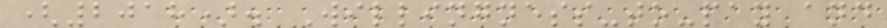(2018). Willingness-to-pay and
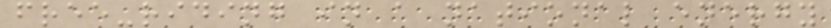free-riding in a national energy
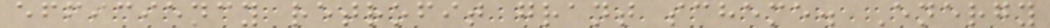efficiency retrofit grant scheme. Energy
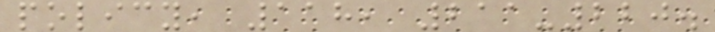policy, 118, 211-220.
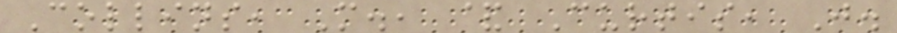Collins, M., & Curtis, J.
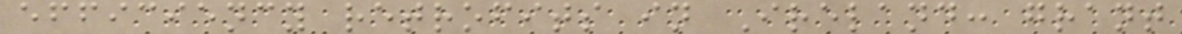efficiency retrofits in Ireland: grant
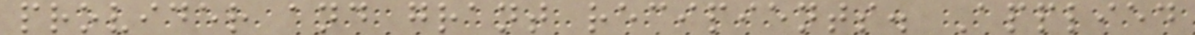provider and grant recipients. Applied
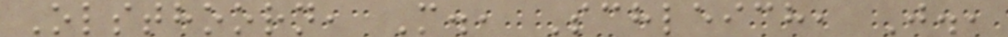Olsthoorn, M., Schleich, J.,
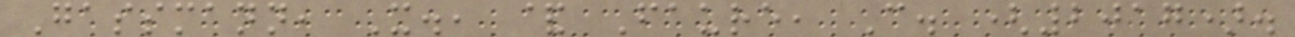Gassmann, X., & Faure, C. (2017).
